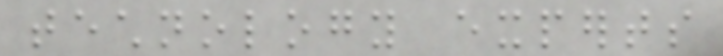technology experts
